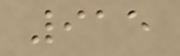915
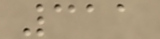311
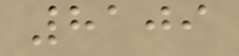8109
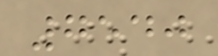7540
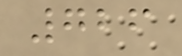726
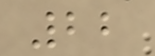22
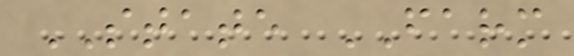STATE FARM
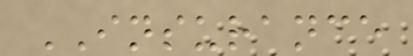INSURANCE
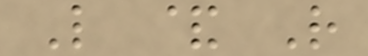L & R
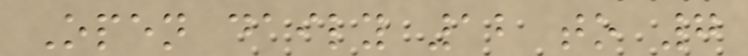Open daily 12 to 7
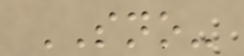SNO-
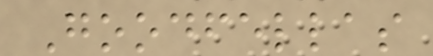Goodfellas
